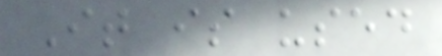It is used
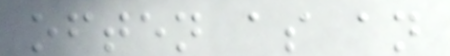often as an
